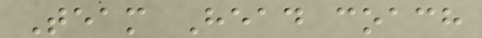Team Head coach
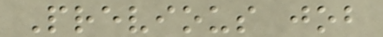Previous job
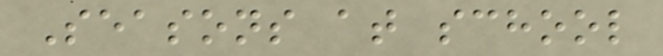Seasons at school
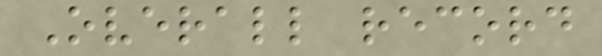Overall record
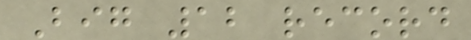Big 12 record
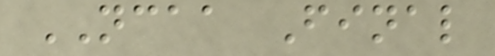NCAA Final
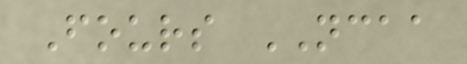Fours NCAA
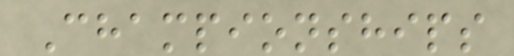Championships
